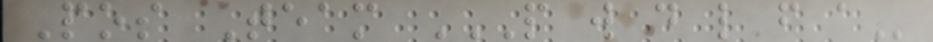Pos Team P W D L F A
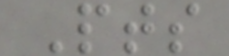Pts
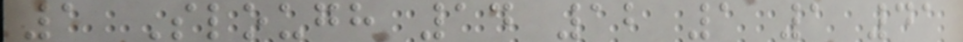1 Slough 14 12 1 1 41
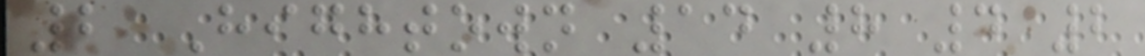2 Hightown 14 8 4 2
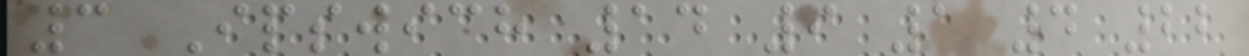3 Ipswich 14 9 1 4 22
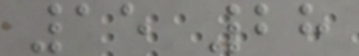15 28
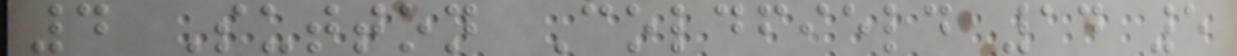4 Sutton Coldfield 14 5
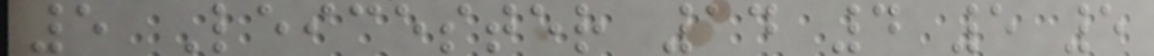5 Leicester 14 4 5 5
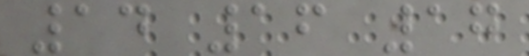14 16 17
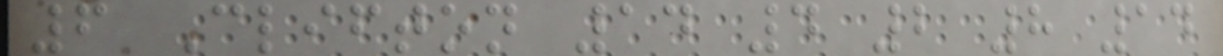6 Clifton 14 4 2 8 14
